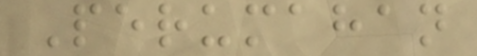Perumahan
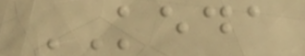KEDA
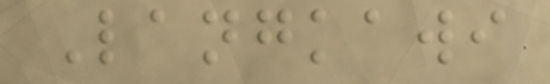Langkawi
